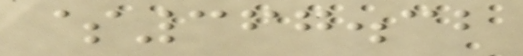$367.32
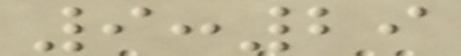9:29
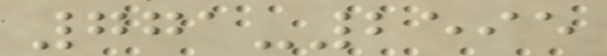771-2595
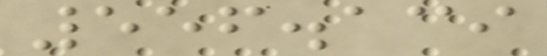556.139
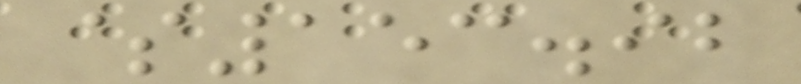$153.92
